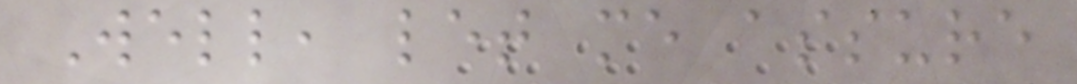Well, let me assure
